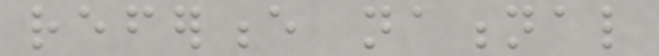reference national
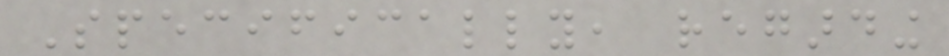Specifically, regarding
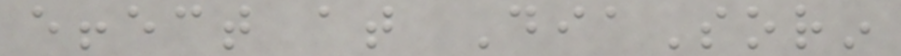effect at DiaSorin
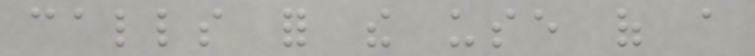calls for the use of a
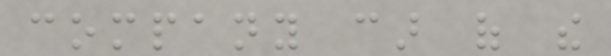company car of the
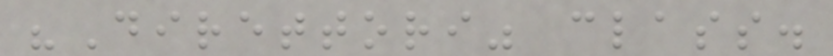"Direttori" class.
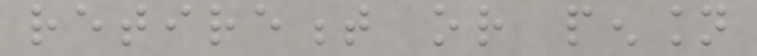retirement or pension
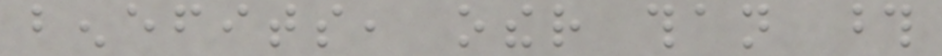benefits, other than those
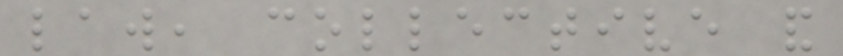law, collective and
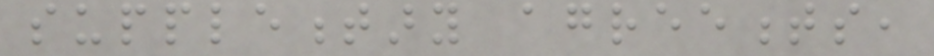supplementary agreements,
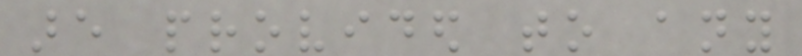are provided to any
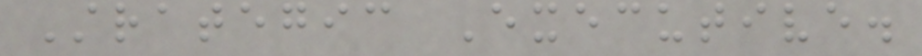Strategic Executive.
